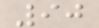90
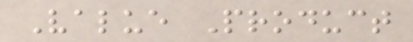Value Product
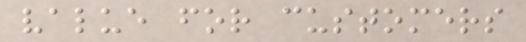value for customers
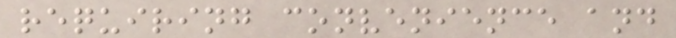requiring convenience and
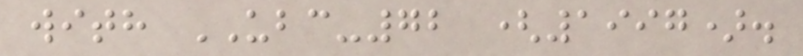with UBC-72 (1997).
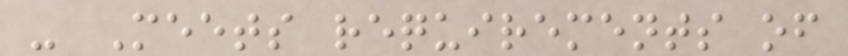- Meets requirements of
